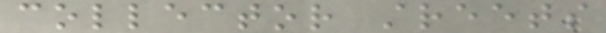collector streets
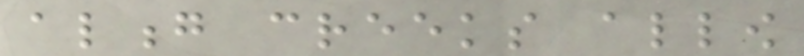along creeks allow
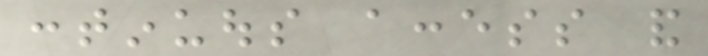continuous access and
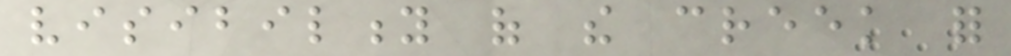visibility of the creek for
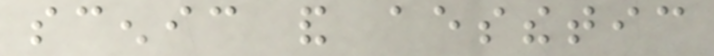scenic and aesthetic
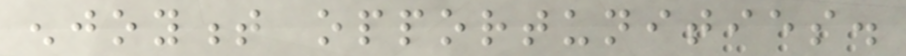enjoyment opportunities.
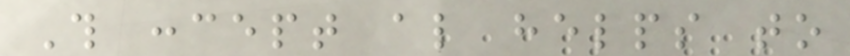This concept also helps to
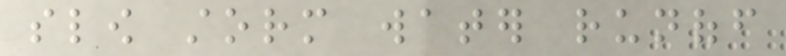slow storm water runoff
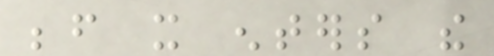before it enters the
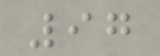97
